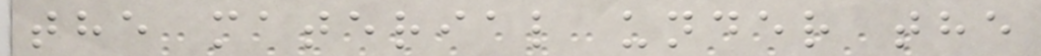the material under the
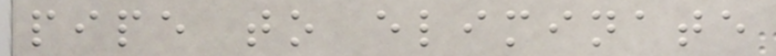pipe to eliminate
